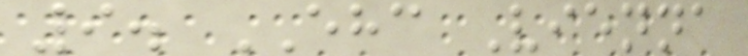9. EHC Vienna
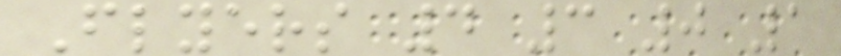Flyers 4 3 0 1
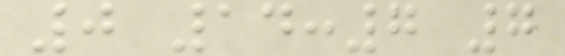0 14:7 7
